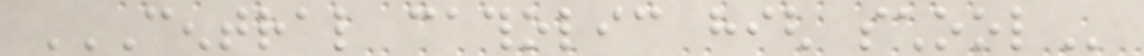CENTRAL CATHOLIC HIGH SCHOOL
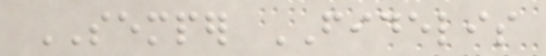SEMPER FIDELIS
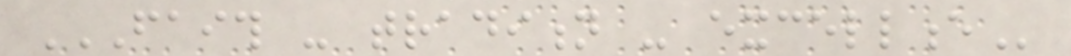FAITH - TRADITION - EXCELLENCE
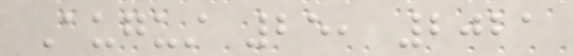August 25, 2021
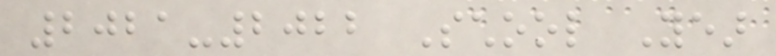2021-2022 School Year
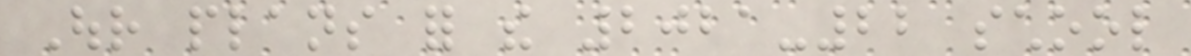Our plans for the 2021-22 school
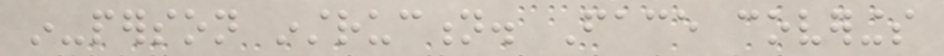in-person instruction. Face coverings
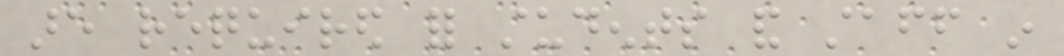are required for students and staff in
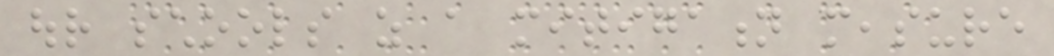our schools as a mitigation measure
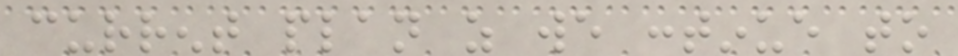current plan as we continue to
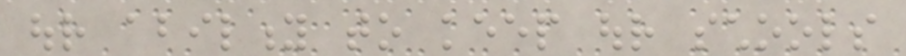our ability to keep our schools
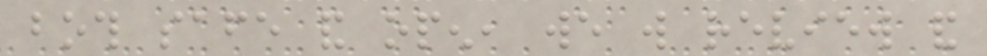both safe and open, we will review and
